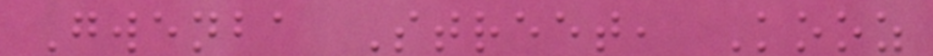Gwenba Street, Kooz
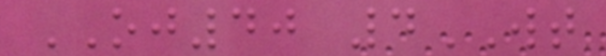OJ40 4WT
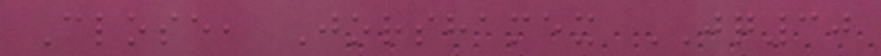Close, Jorshamex JQ30
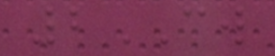2CW
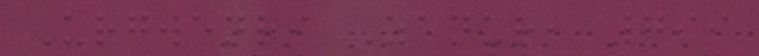Urgwenri Zanur, 799
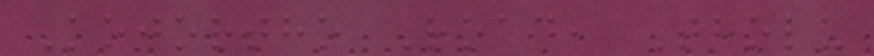Kojortho Road, Tholu
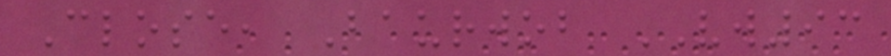Close, Baurwob VW93
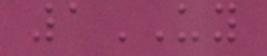1UY
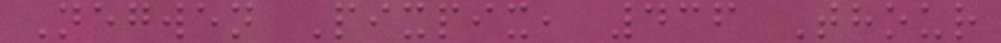Negwen Pixpix, 436 Thour
